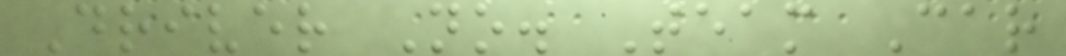Driver No. Team Car
